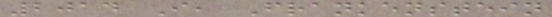2014 I, Frankenstein
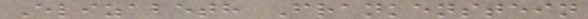Elizabeth Frankenstein
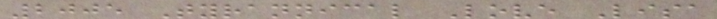2005 Tyrannical Love Lisa
